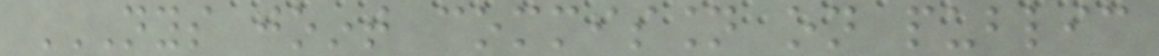NYS JOINT COMMISSION ON PUBLIC
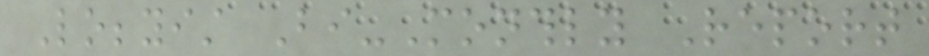Lobbyist Bi-Monthly Report
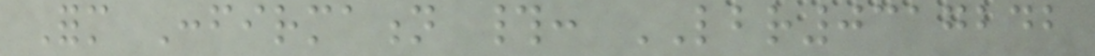Form Confirmation #: LBR0317242
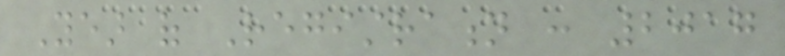Year of Registration : 2017
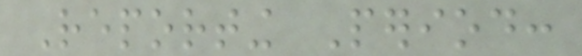Reporting Period:
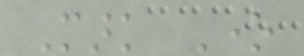Mark One
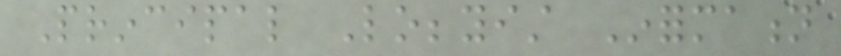Principal Lobbyist Information
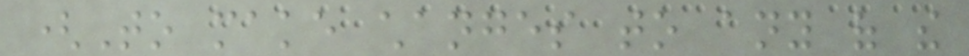(To make changes to any of the
